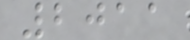2011
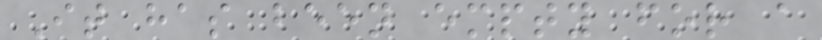It has been empty for a
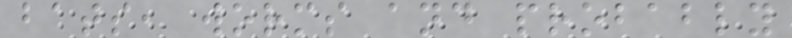bats, worms and probably
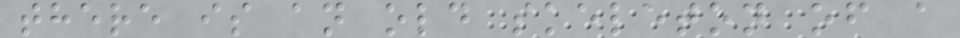there is an old skeleton of a
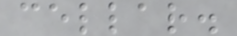cellar.
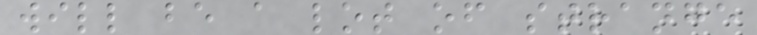will be a lot of strange
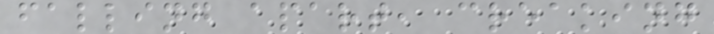falling apart, creaking
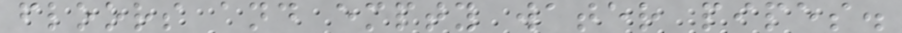floors and empty water pipes.
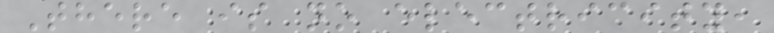There is no electricity,
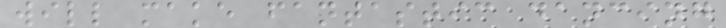will make fantastic dancing
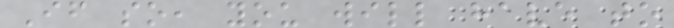If so, you will have to
